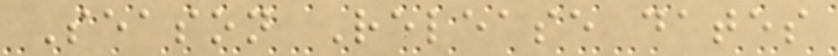Season Release dates
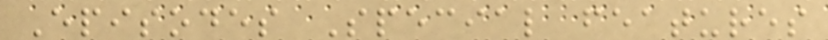Episodes Special features
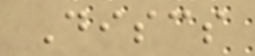Discs
